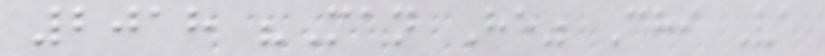2018 "Man He" Chi Va
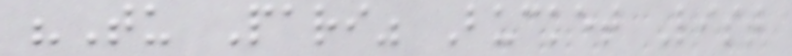"Tu Pari" Bucket List
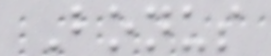Bonus
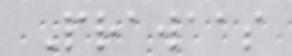Prawaas
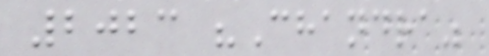2023 "Chandra"
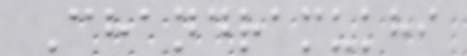Chandramukhi
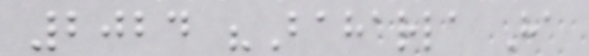2024 "Baharla Ha
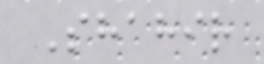Shahir
